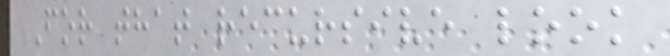For that recursive look
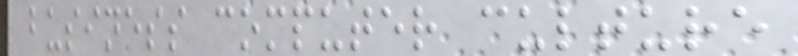business computer culture
